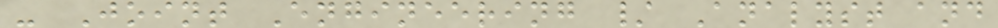- Joint Engineering / Analyst and
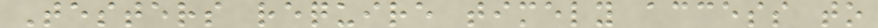Testers require timely access to
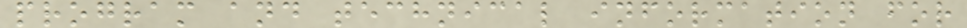program and technical information for
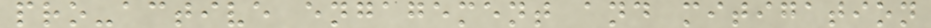pro-active engagement and mitigation
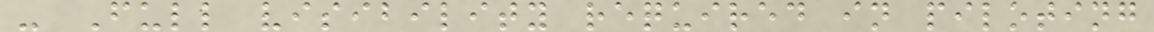- Full visibility required in piloting
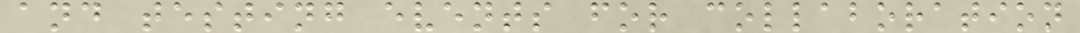and testing events for collaboration
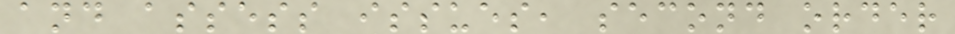and assess issues, second order
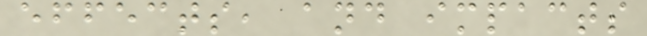effects, and impacts
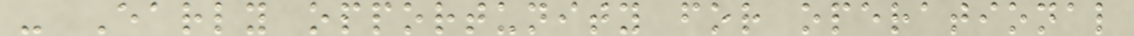- Early opportunity for operational
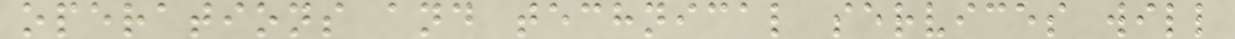operations and technical services will
